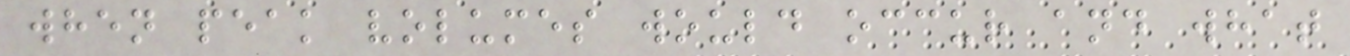when peak volumes would occur and what
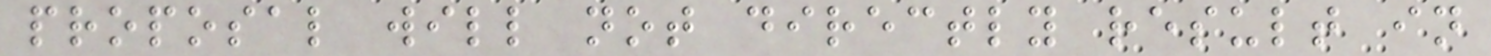proposal will not directly result in
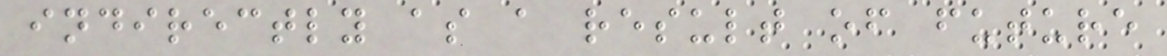indirectly as a result of future
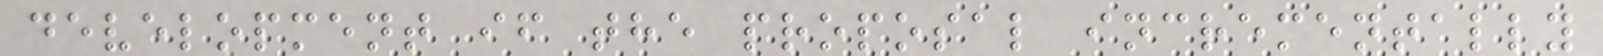development if the proposal incrementally
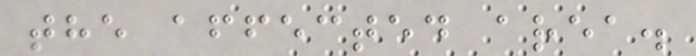the affected area.
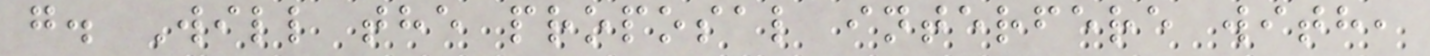g. Will the proposal interfere with,
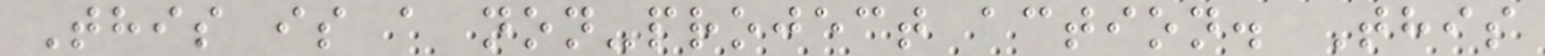This is a non-project action. This
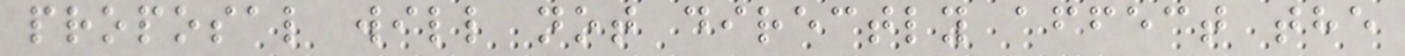proposal will not directly affect the
